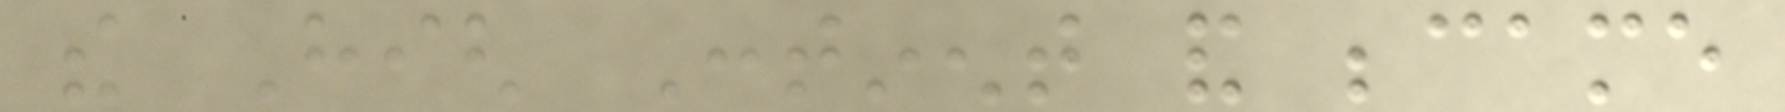the High Continent and became
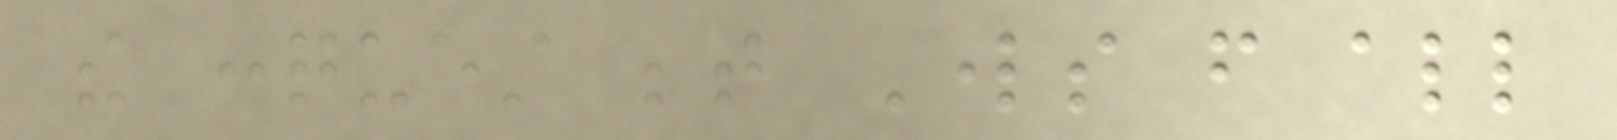the conquest between Lords from all
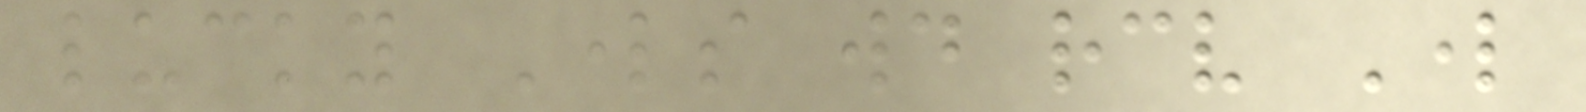lucky Lords would receive Lord
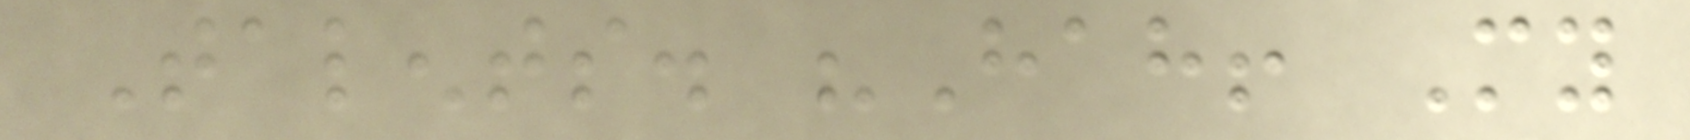Talents. "Hah! My
